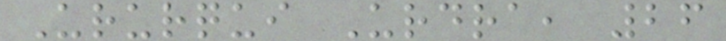Ururqui Urdra, 26
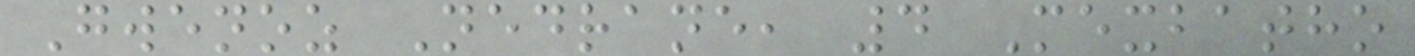Gwenoz Nedrane, 4 Mexbatho
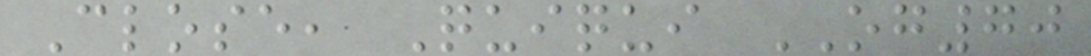Close, Quiqui OG70
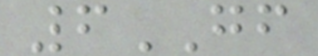6GF
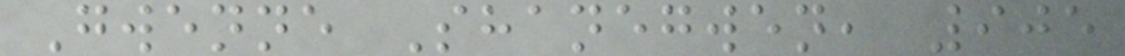Gwenne Shanegwen, 905
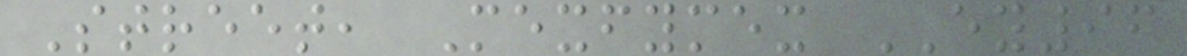Street, Mexfymex EY96
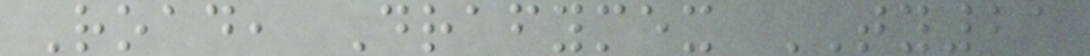Road, Drafymex TY21
